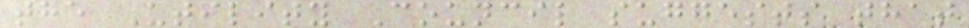the Utility Council suggests that
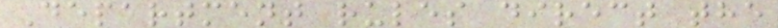Department rules direct the
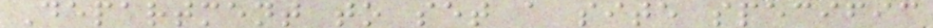Department to set a site specific
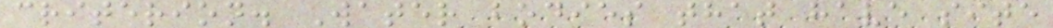criterion. Water bodies that have site
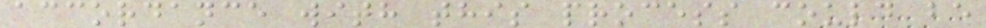accordance with this process could be
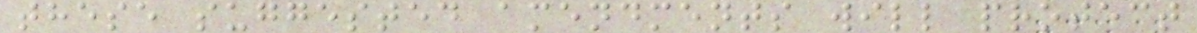these suggested amendments will protect
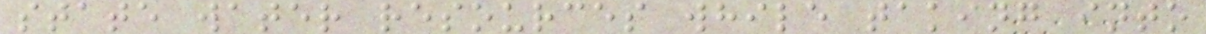state water resources while taking into
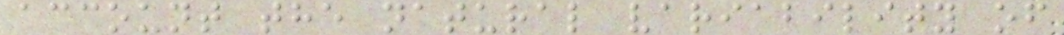account the natural variability of
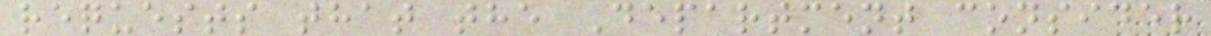requests that the Department consider
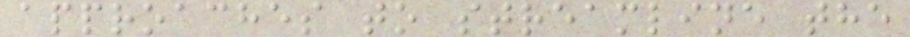approaches to streamline the
